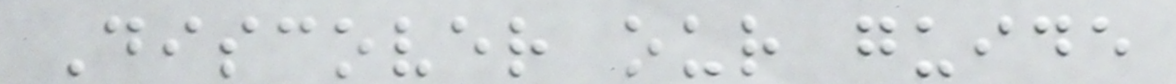Discover our guide
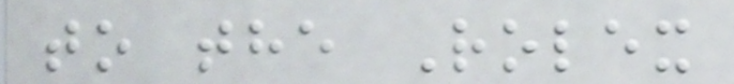to the Rolex
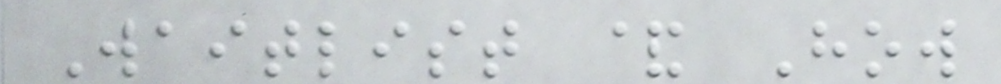Waitlist & How
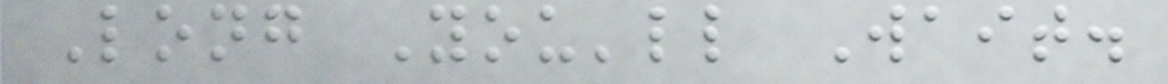Long You'll Wait.
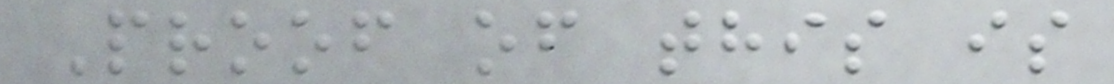Proof of this is
